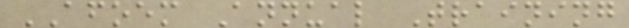AFOEM Annual Training
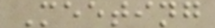Meeting
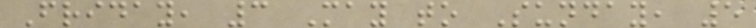Friday, 3 May to Sunday, 5
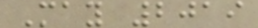May 2019
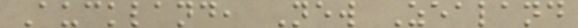Auckland, New Zealand
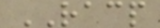RACP
